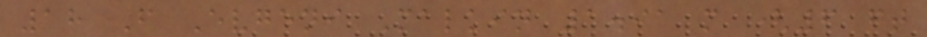18 F Evgeni Malkin 1.91 m (6 ft
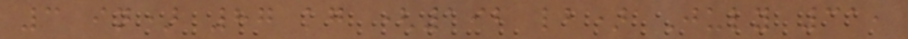3 in) 87 kg (192 lb) July 31,
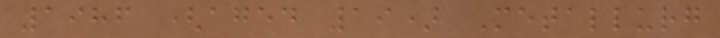1986 (aged 19) Metallurg
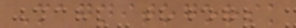Magnitogorsk
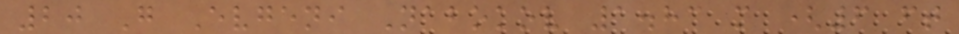20 G Evgeni Nabokov 1.83 m (6 ft
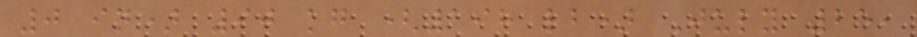0 in) 90 kg (198 lb) July 25,
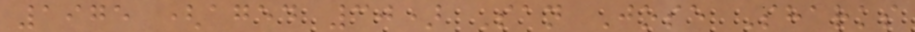1975 (aged 30) San Jose Sharks
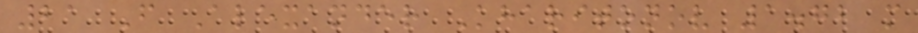21 F Alexander Kharitonov 1.72 m
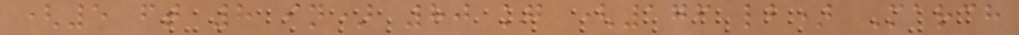(5 ft 8 in) 80 kg (176 lb) March
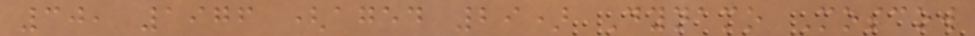30, 1976 (aged 29) Dynamo Moscow
